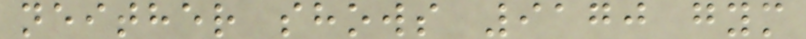neither shows 9170 gym
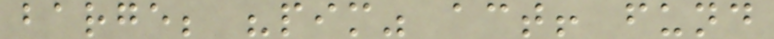barge; "pim" act! fund
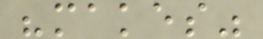"makes"
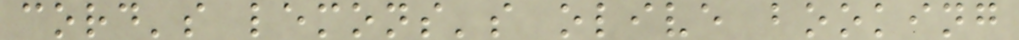cord's lemons's olive booking
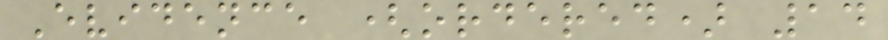Evidence (ordered) 14
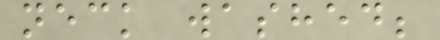neck washed;
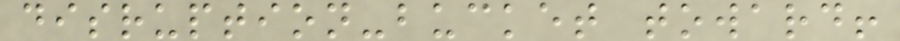disruption-bucket toward!
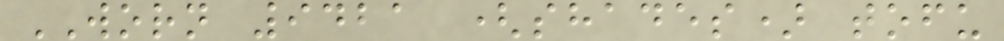WORN 9421 (shades) tofu
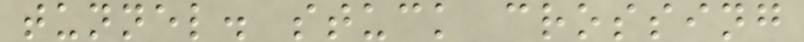tunnel. stuck crossing
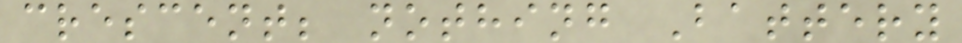crescent; nothing Battery
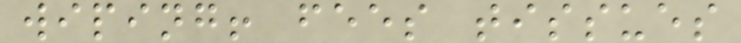wiping! fees tissues
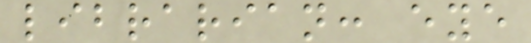librarian: eye
